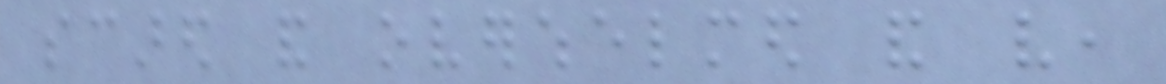scared and overwhelmed and very,
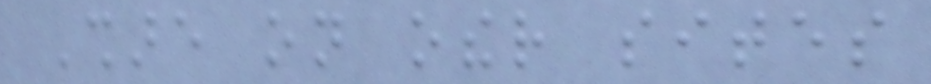Share on other sites
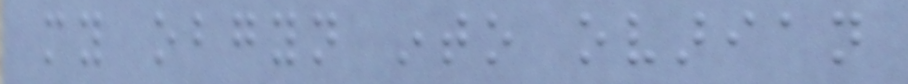my obgyn into ovarian
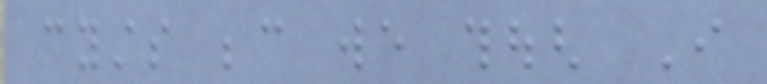cysts because we though I
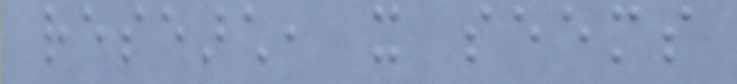research, it seems
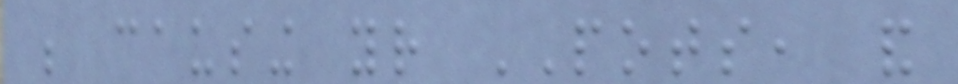be causing your POTS, and
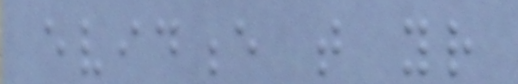evidence that your
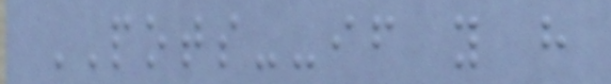POTS--if you have
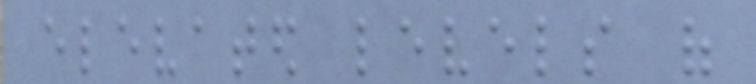elevated levels of
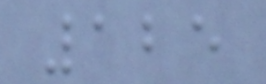125
